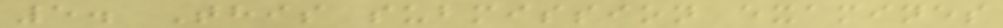5. This submission examines
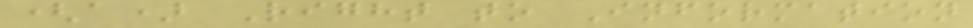(a) Right to Information
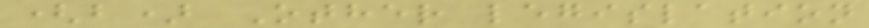(b) Other legislation
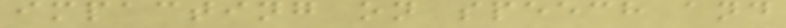impacting on speech and
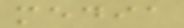media
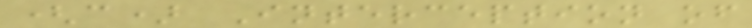(c) Interception of
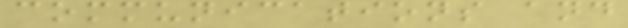communications and
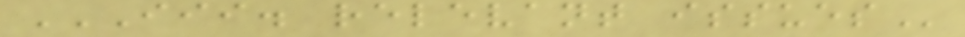III. RELEVANT ISSUES
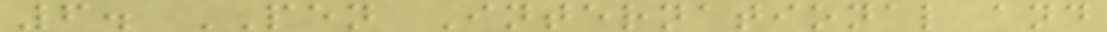6. PEN International and
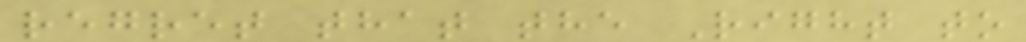regret that the Right to
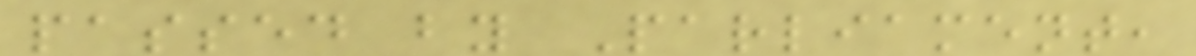passed by Parliament,
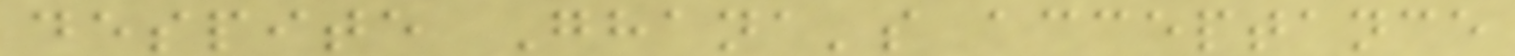despite Ghana's acceptance
